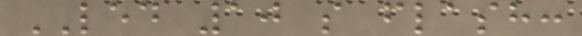LED 10 s flash:
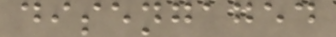disengaged
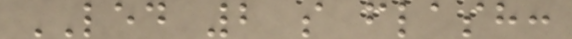LED 2 s flash:
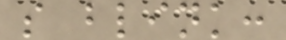s blink:
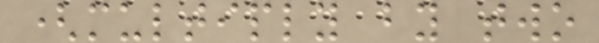(multiply by two
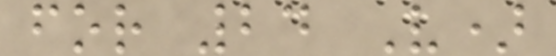for 24 V)
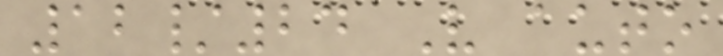12/24 V auto
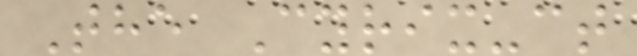The Cyrix-ct
